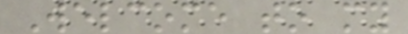Welcome to my
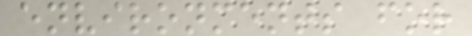environments for
